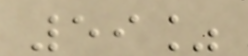59%
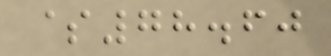$78.60
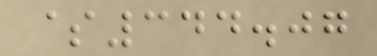$344.07
